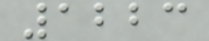1223
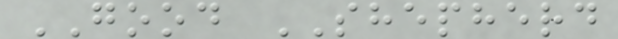GOOD SHEPHERD
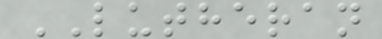LUTHERAN
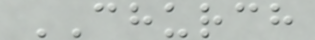CHURCH
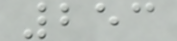253
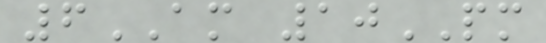6AM 10PM
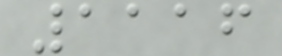1116
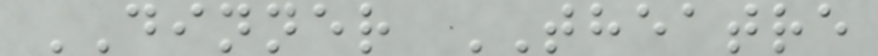DINNER THEATRE
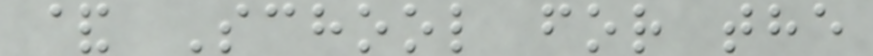& School for the
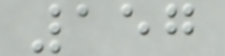157
